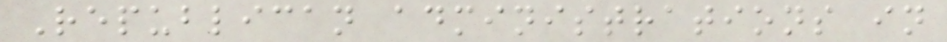Republican administrations in
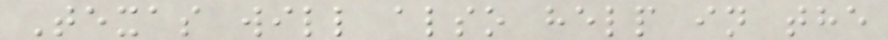Texas will also help in the
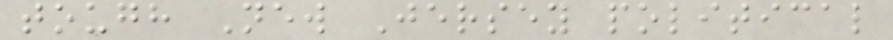tough New Jersey political
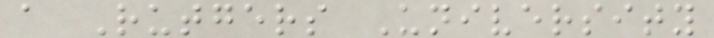a Rutgers University
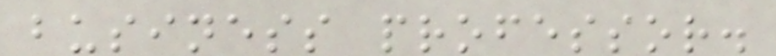business professor.
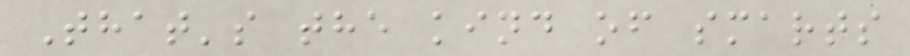That's the kind of smarts
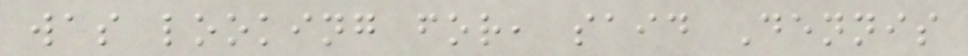was looking for, said Dennis
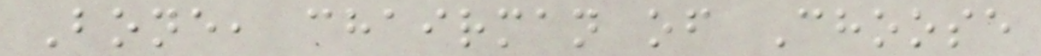Bone, chairman of Choose
